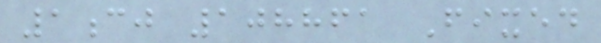1cj 108861 Fixed
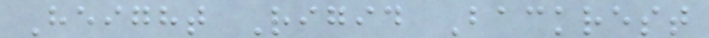Height Rigid Backrest
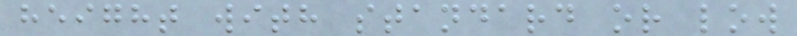height with standard or low
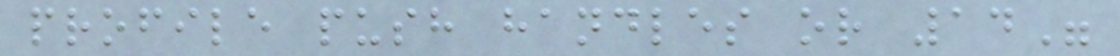profile push handles or 14"
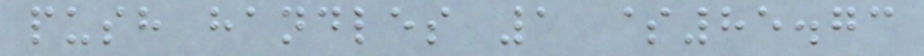push handles 1 $85.73
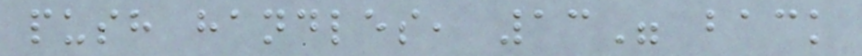push handles, 13" back
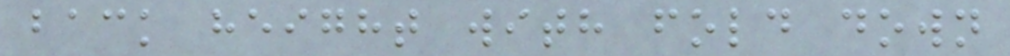back height with fold down
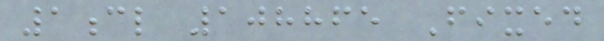1cl 108865 Fixed
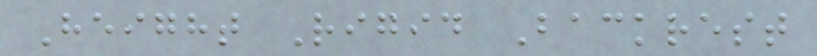Height Rigid Backrest
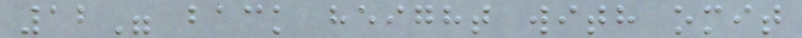12" back height with omit
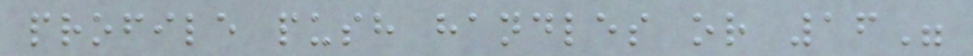profile push handles or 16"
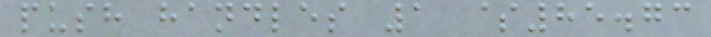push handles 1 $85.73
